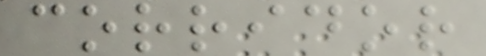corridor
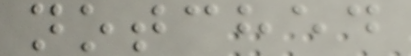notched
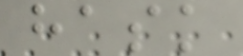hask
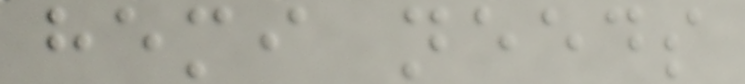hemi needs
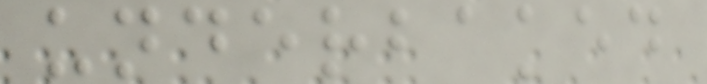underbaked
